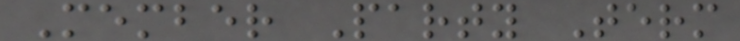Member Party Term
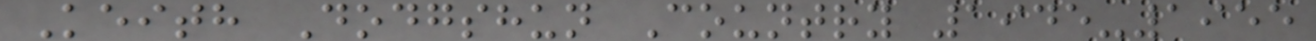Keith Dodgshun Country 1945-1955
